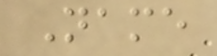Name
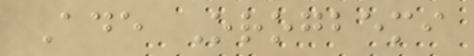Ade Orogbemi
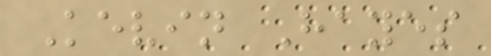Kevin Hayes
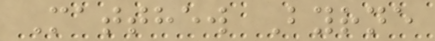Matthew Byrne
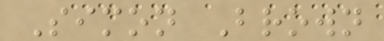Simon Brown
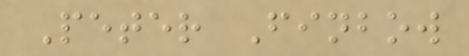Peter Finbow
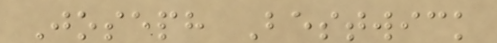Joseph Bestwick
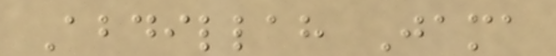Abdillah Jama
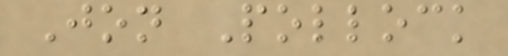Jon Pollock
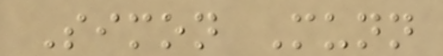Simon Munn
